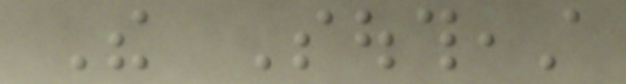The Southeast
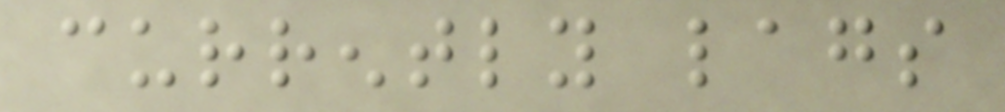currently lags
